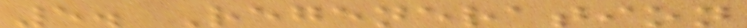5. Regeneration
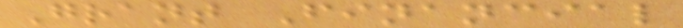Grant Financial
